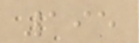195
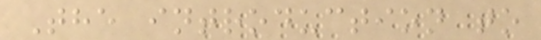The introduction to
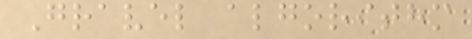Gravel algorithm
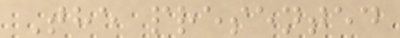The presented
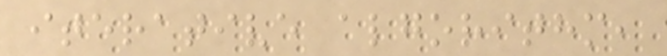iterative algorithm,
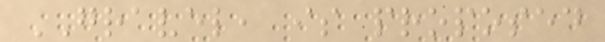GRAVEL, is proposed
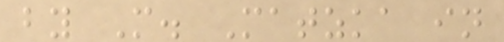by M. Matzka in
